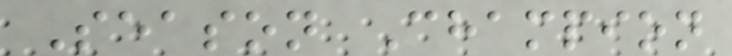Season Champion
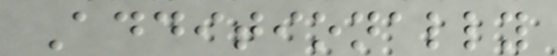Additionally
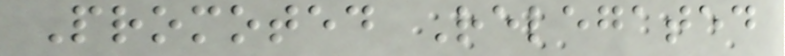Promoted Relegated
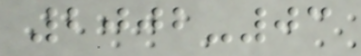2002-03
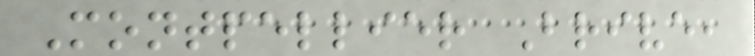Montpellier Brive,
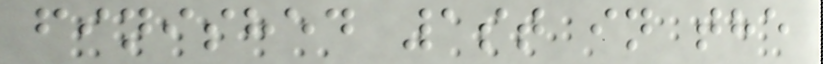finished 1st in the
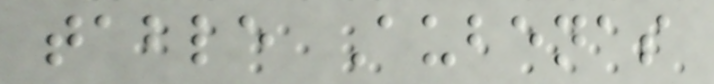table Aubenas
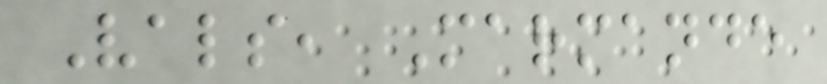Vals, Marmande
